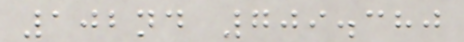102nd 709.380
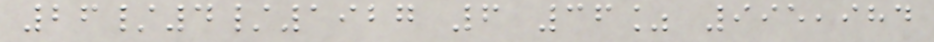26/4/1927 6 36% 995,984
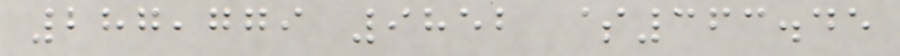287,779 9852 $363.45
